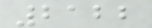2122
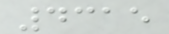4315
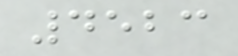4523
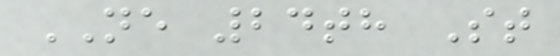NE 24th St
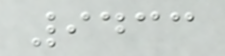9433
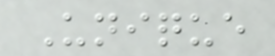Unique
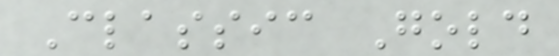Classic Gold
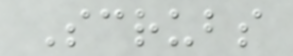Scrubs
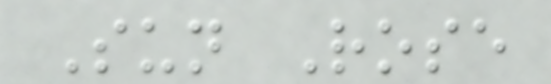Sun Rose
